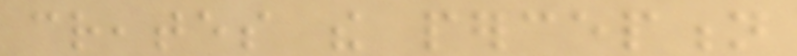creates the perception
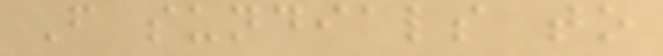From sundials to
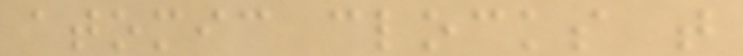atomic clocks that
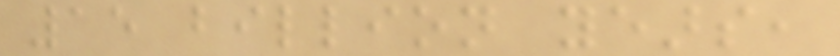15 billion years,
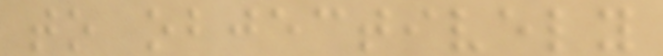to objectively
